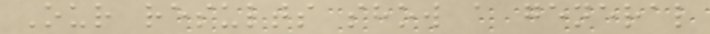Our results show a general
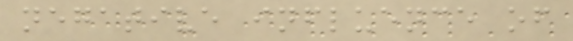negative influence of
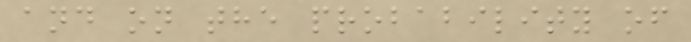and on the probability of
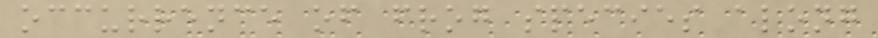occurrence of frog species along
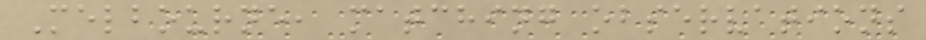Melbourne, matching observations
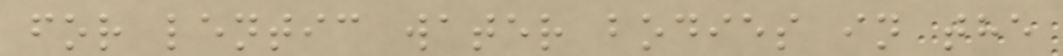for lentic water bodies in the
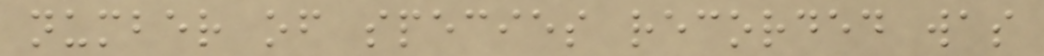number of species recorded was
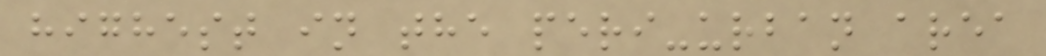highest in the peri-urban area
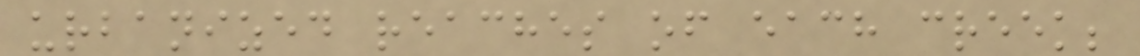urbanized reaches of each creek;
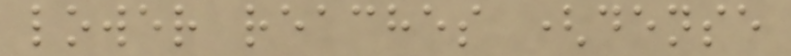lower reaches (dense
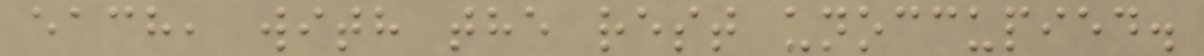each, with the rest unoccupied.
